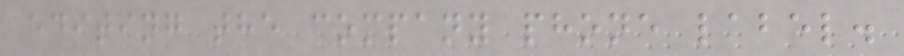editing the company phone label.
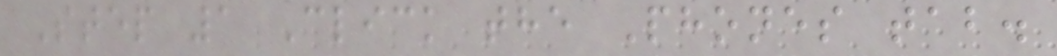Step 1 Click the Phones tab.
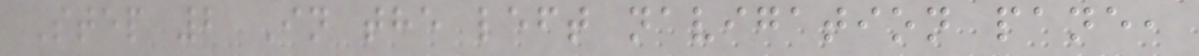Step 2 In the left navigation pane,
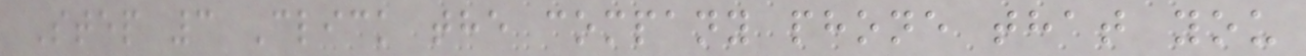Step 3 Click the company phone that you
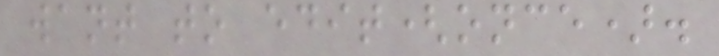want to edit(once).
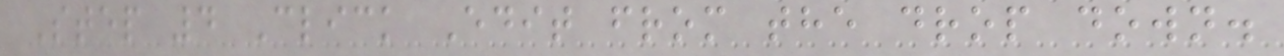Step 4 Click Edit from the drop down.
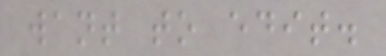want to edit.
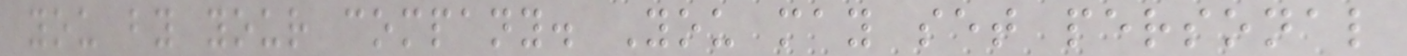you by your company. You may set personal
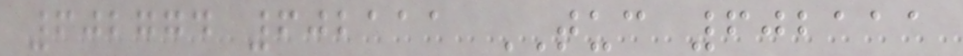602774 602111 TUC 602111
